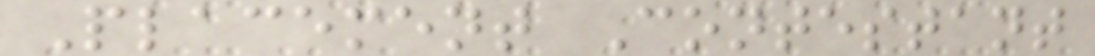Placement Contestant
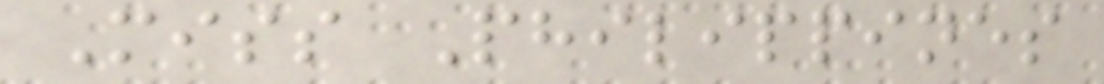Miss Philippines
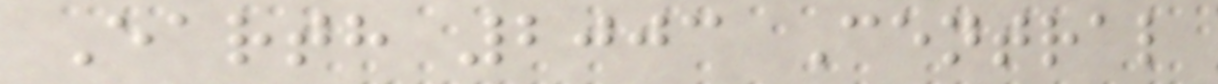Earth 2003 Central
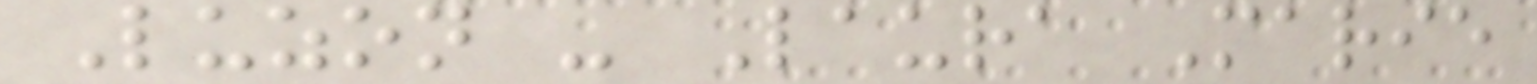Luzon - Laura Marie
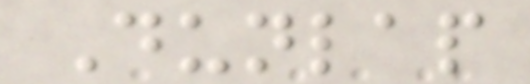Dunlap
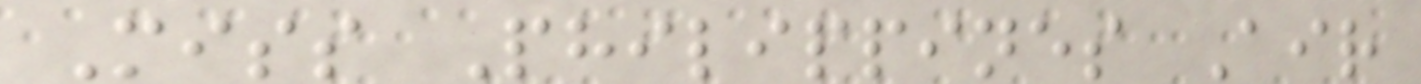Miss Philippines Air
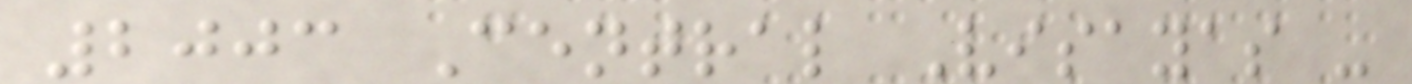2003 Central Visayas -
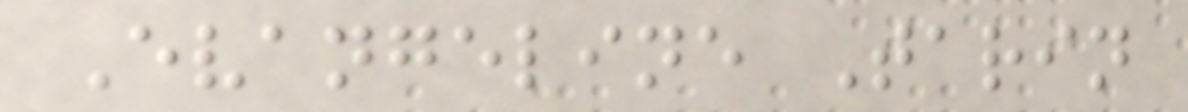Evangeline Tarin
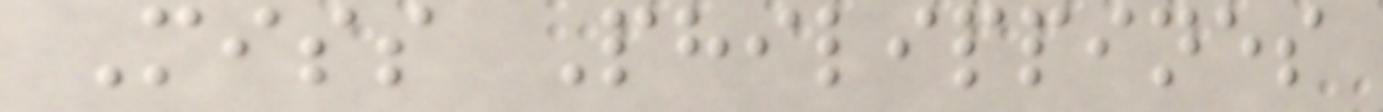Miss Philippines
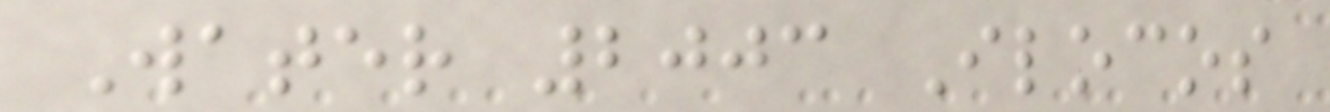Water 2003 Ilocos
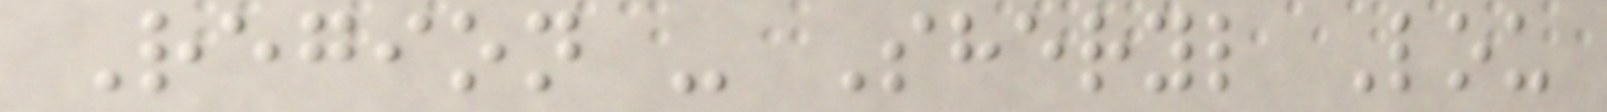Region - Sheryl Lou
